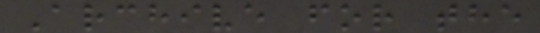Archive for the
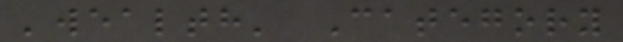'wealth' Category
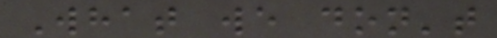What we don't
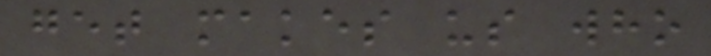get makes us who
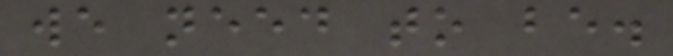we need to be.
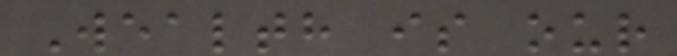Wealth is our
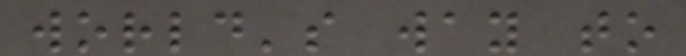world's way to
